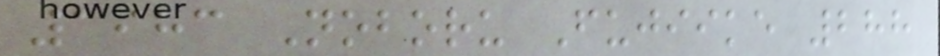1983 Noboru Fujiike 288
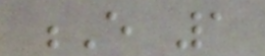E 1
